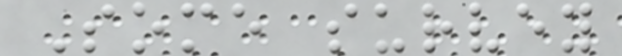Some survey
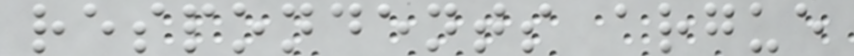respondents argue
